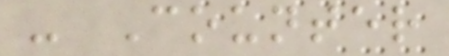- Counter
